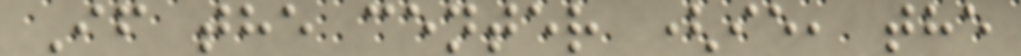If the center (ie, the
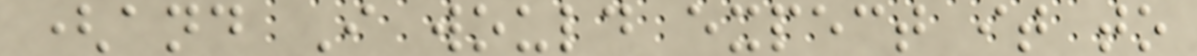(and I would expect it to
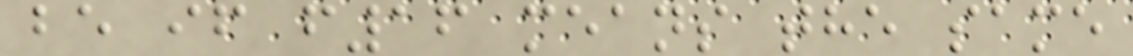be if f16 means the same
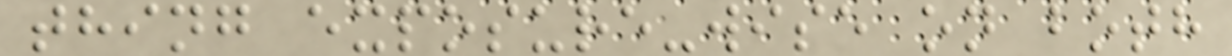thing exposure-wise on both
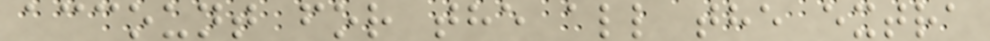account for the all the extra
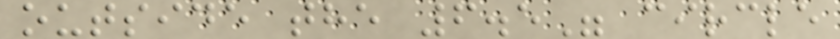outside the 6.5" circle
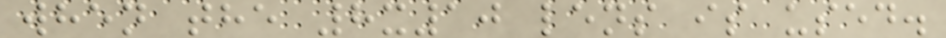when the 8x10 lens is used.
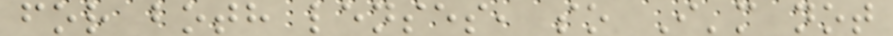for both lenses, so I'm not
